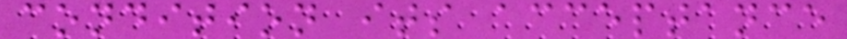condition its acceptance
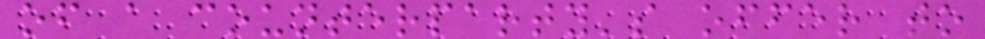of a counterparty's offer to
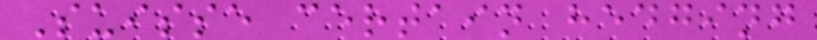Suisse certain hedging
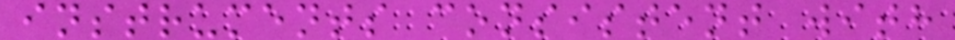instruments consistent with
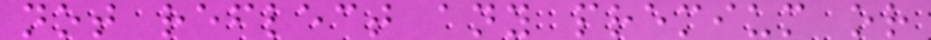not reflect any premium or
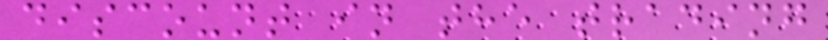discount in the trading
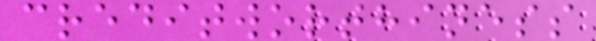creditworthiness
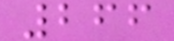266
